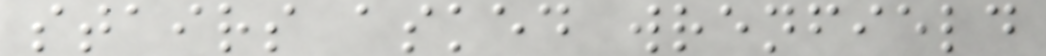stairs asked wrenfield
